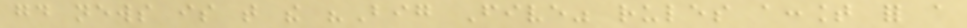good news is that the "Big Five" rules account for a
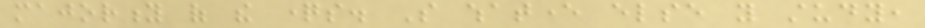majority of the questions. So whatever else you study,
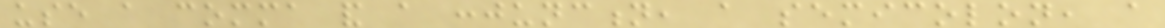use a comma and a conjunction, a semicolon, a
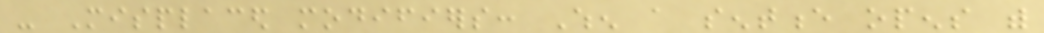- Misplaced modifiers: When a sentence opens with
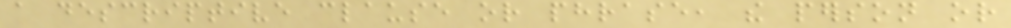a descriptive clause or phrase, the person or
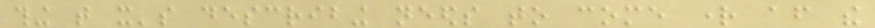thing that it's describing needs to come right after the
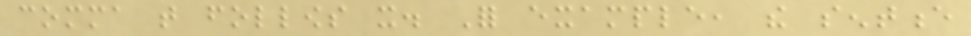comma that follows it. For example, the sentence
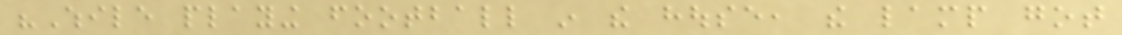"While playing football in the house, the lamp got
